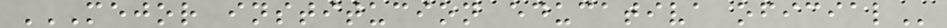MEJOR INSTITUCION EDUCATIVA OFICIAL
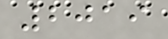2019
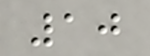10
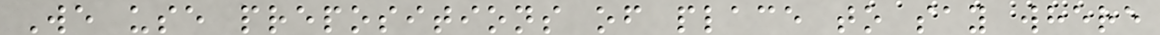We use prepositions of place to say where
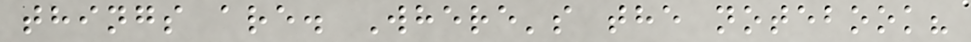things are. Where's the notebook?
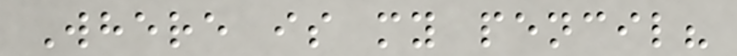Where is my pencil?
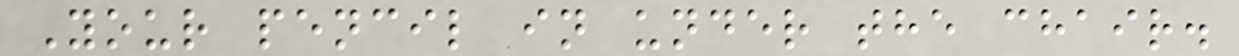Your pencil in under the chair.
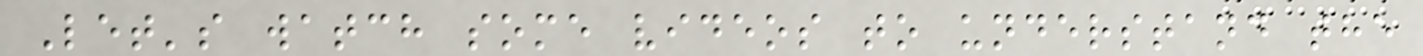Let's watch some videos to understand the
